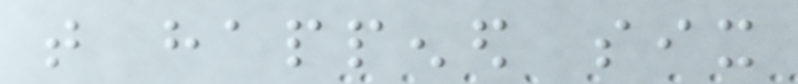that happened six
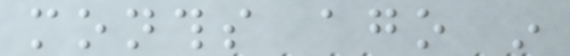months ago in
